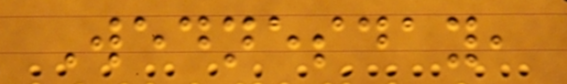Wednesday,
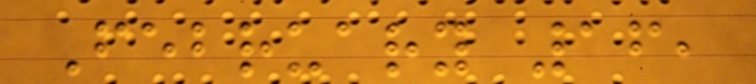February 16,
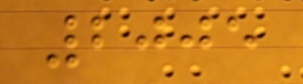2005
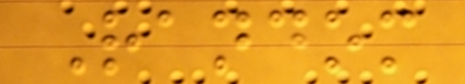Random
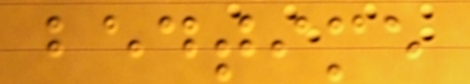bedtime
